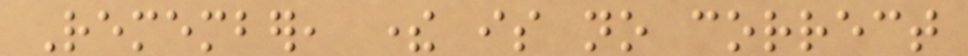Remember, there is no correct
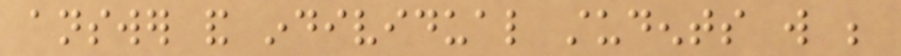answer and individual students will be
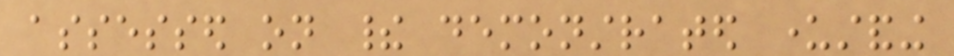assessed on their demonstrated understanding
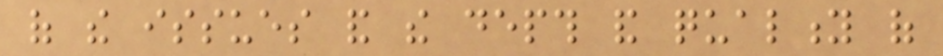of the issues and the depth and quality of
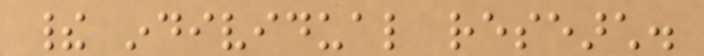their individual research.
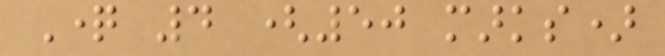Question 4 (50 marks)
